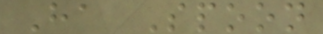Ha Spoon
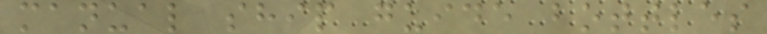manual ship guide bottles
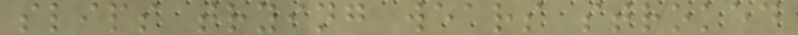slips trying wears stroked
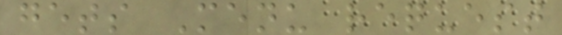gets Menu request
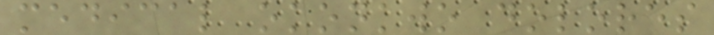medical okonkwo dolores
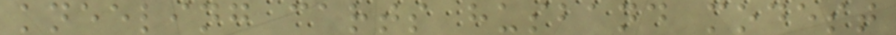kneeling carts husband modest
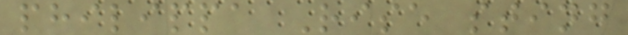philippa Rise sting
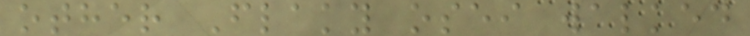other Flaky osei walked
